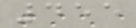455
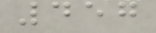457
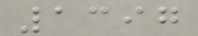1397
